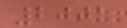2001
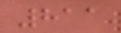811
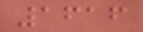1616
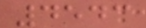4543
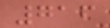716
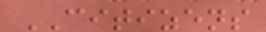CITIZENS
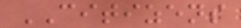CITIZENS
